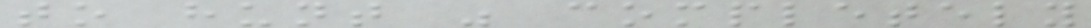to hunt was completely
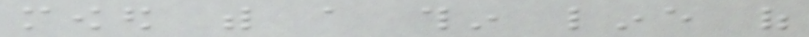mowed with a thin line of
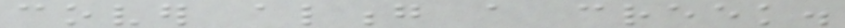cover along a creek.
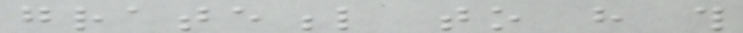grateful to have this
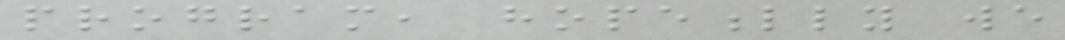program, hopefully we
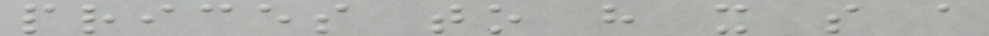prices to have it so a
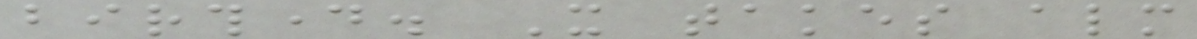birthday. It takes almost
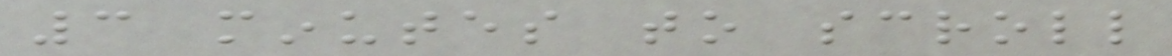3 minutes to scroll
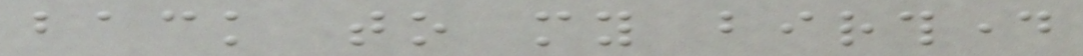back to my birthday
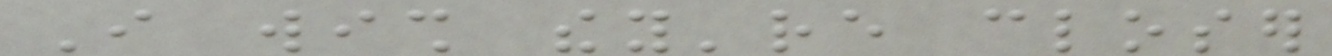I wish they're closer
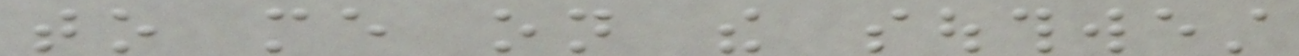to me on the southwest
